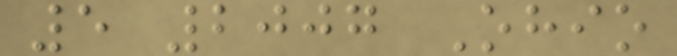5 2007 Ohio
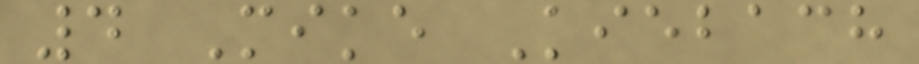4 Mike Kiebach
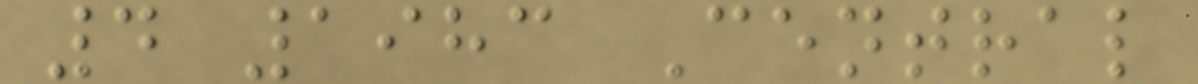4 1983 Central
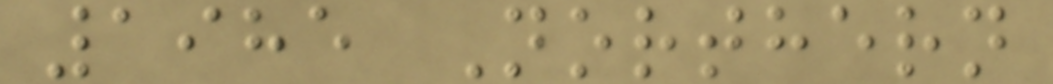1985 Northern
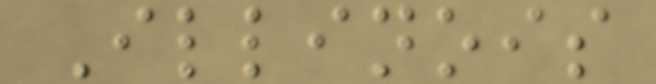Illinois
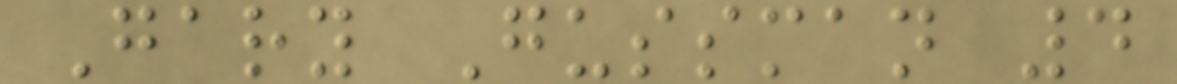Gary Gussman 4
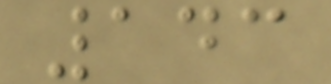143
